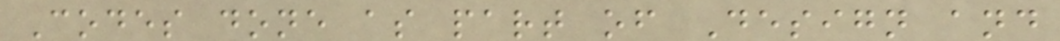Codes done as part of Design and
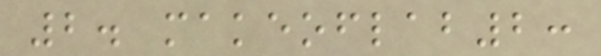2. makeoflab2:
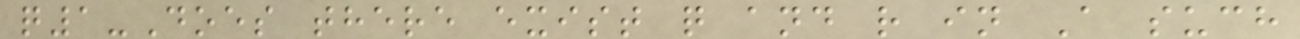q1-Does there exist q and r in A such
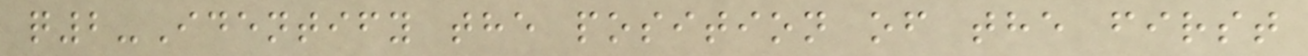q2-Identify the position of the first
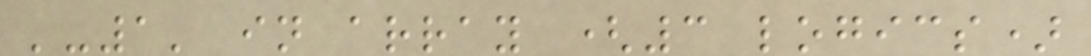'-1' in array (3 logics)
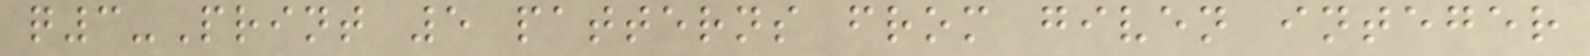q3-Print 5 patterns from given integer
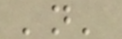'n'
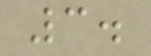3.
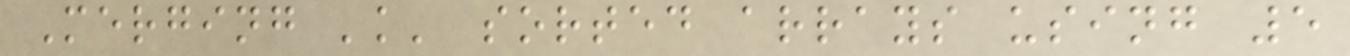Merging 'k' sorted arrays using 5
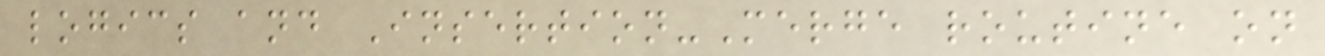logics and Insertion-Merge routine on
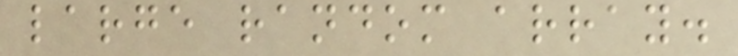large random array.
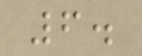6.
